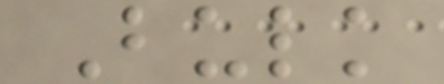Bulk
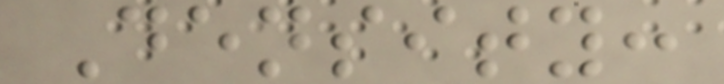Density:
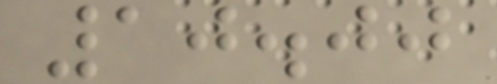10.00
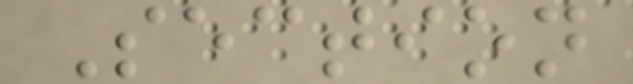Section
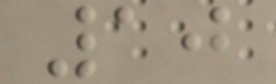10
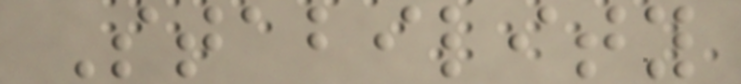Stability
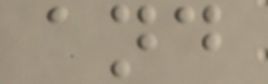and
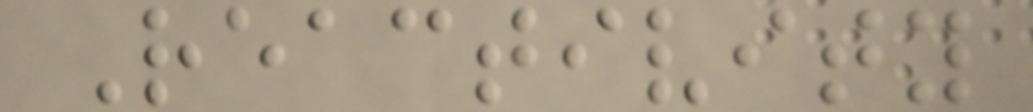Reactivity
